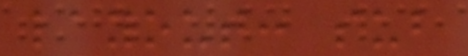layout: sub
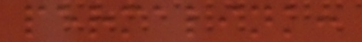permalink:
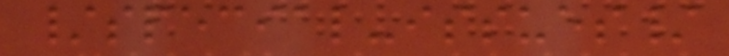/special-issues/
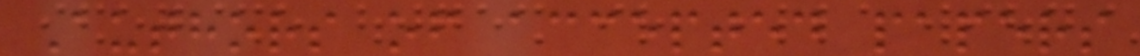Authors of accepted papers
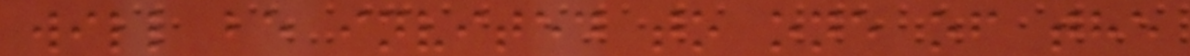will be invited to one of the
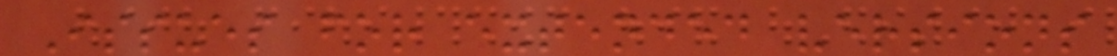Issues for extended versions
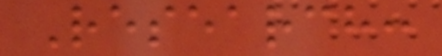Research:
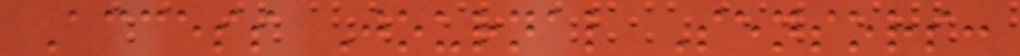Access Journal Sensors:
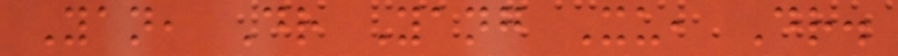Yan, Dr Yang Xu, Dr.
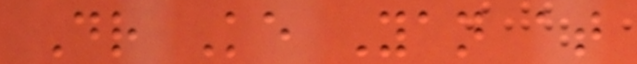Dr Ke Yan at
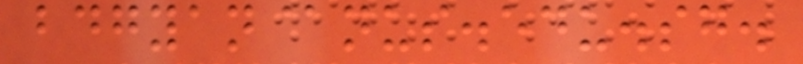bdgyan@nus.edu.sg.
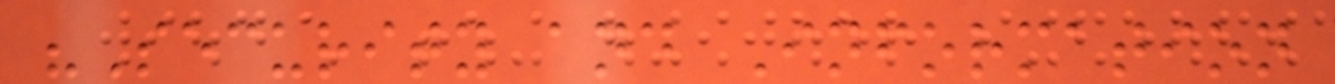"Security and Information
